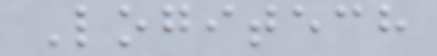Logitech
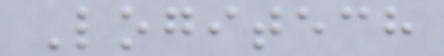Logitech
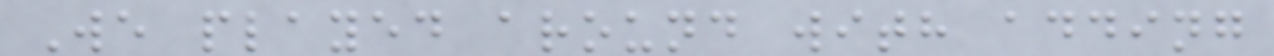We played around with adding
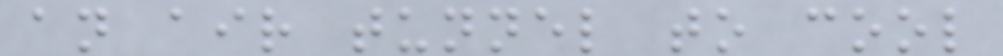an air tunnel to cool
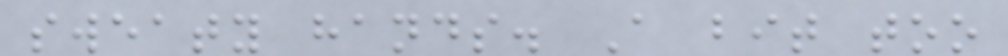sweaty hands. A bit too
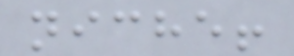niche!
